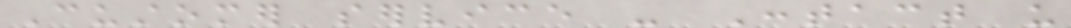Customer service - Contact us
